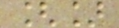[]
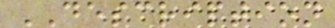DESCRIPTION
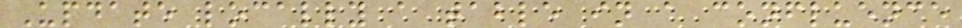Update locally a table in a confluence
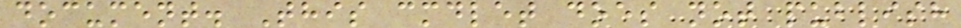document. This cmdlet does not publish
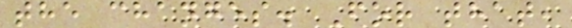the changes. For that,
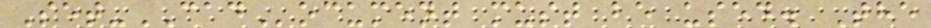Set-CADocument must be used. The
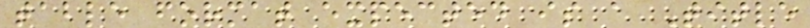table format expected is a Title
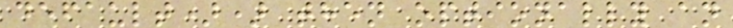default)) then optionally an
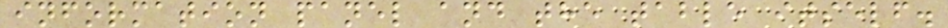information panel and the table itself.
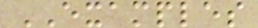EXAMPLES
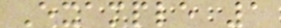Example 1
